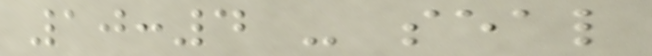10:4 - seal
